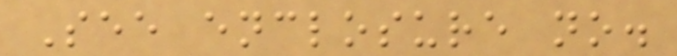See enclosure no.
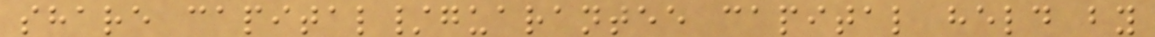share capital/guarantee capital held by
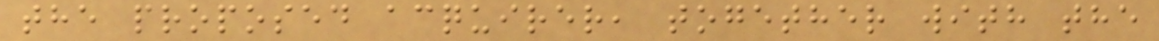the proposed acquirer, together with the
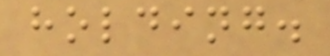holding.
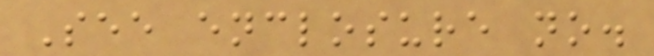See enclosure no.
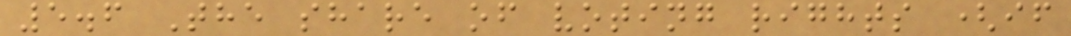5.6 The share of voting rights (if
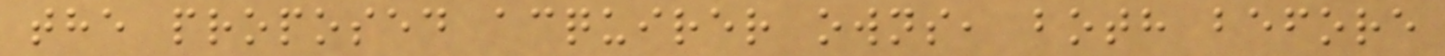the proposed acquirer owns, both before
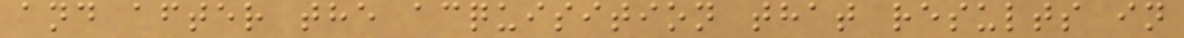and after the acquisition that results in
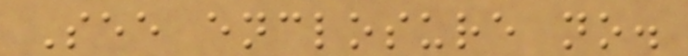See enclosure no.
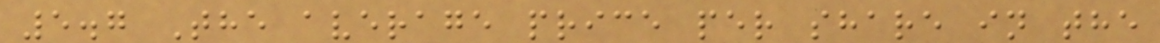5.7 The average price per share in the
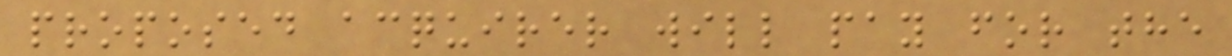proposed acquirer will pay for the
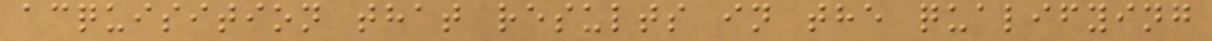acquisition that results in the qualifying
